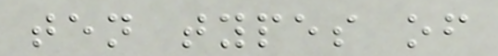ten types of
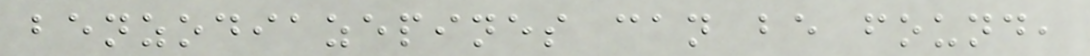benzodiazepines can be found,
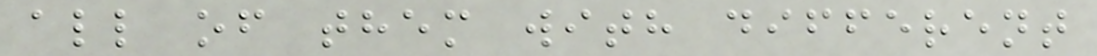all of them with different
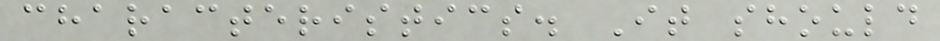characteristics. It should
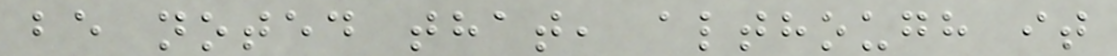be noted that, although it
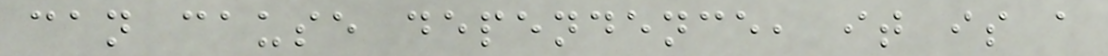can cause dependence, it is a
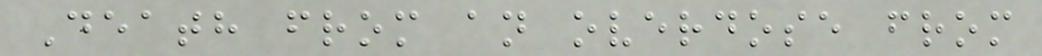Death from an overdose from
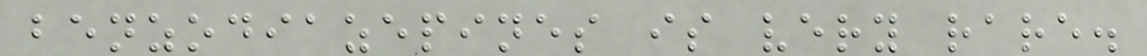benzodiazepines is very rare.
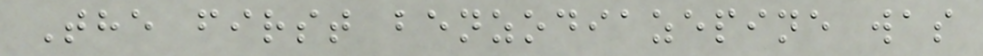The first benzodiazepine was
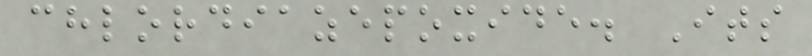chlordiazepoxide. Its
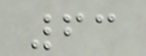63
